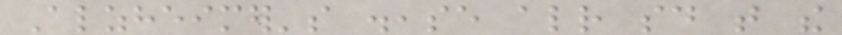Alzheimer's disease already said that the
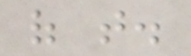of that.
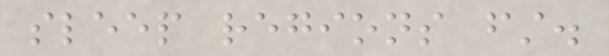sleep regions first.
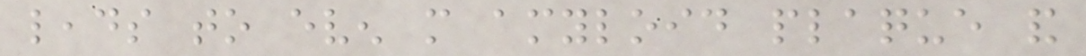leads to even more amyloid plaque and
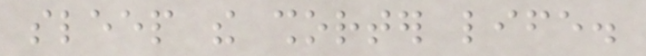sleep the shorter life.
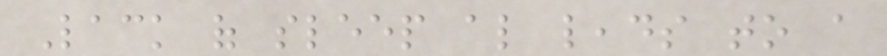Lack of sleep also leads to a
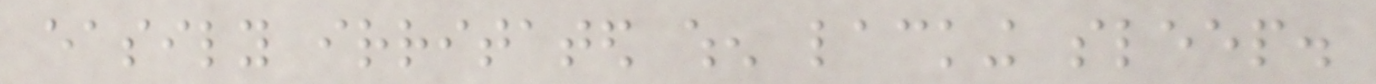easily irritated when lacking sleep.
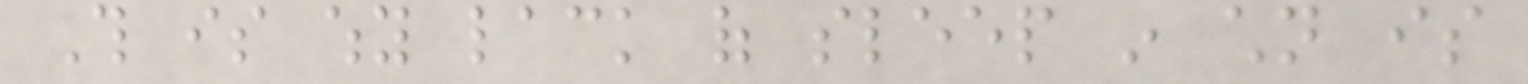This is why lack of sleep in children is
